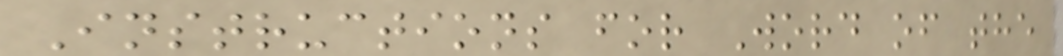Instructions for Word of the
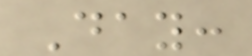Day:
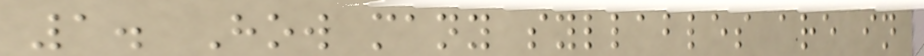1. How many syllables are in
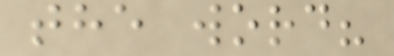the word?
